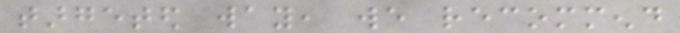targeted way, we recommend
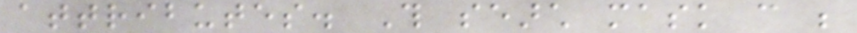attributes. This search mask can be
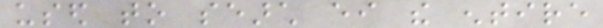used to search either the entire
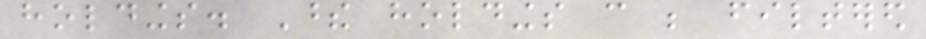holdings. These holdings can be filtered
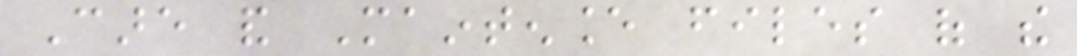Care and Maintenance files of the
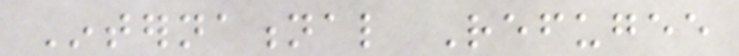International Refugee
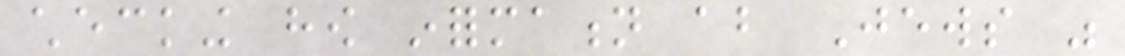checking how information about Jews was
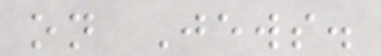on Jews.
